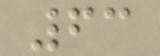63
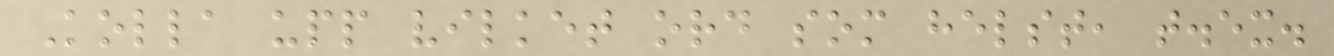Kolla upp vilket ord som helst, t.ex.
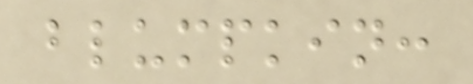blumpkin:
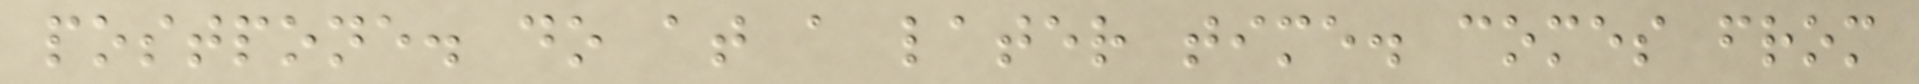postpone. do at a later time. comes from
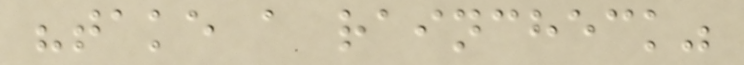"take a raincheck"
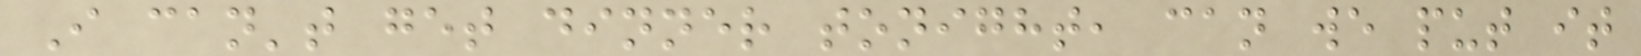I can't get dinner tonight, can we put it
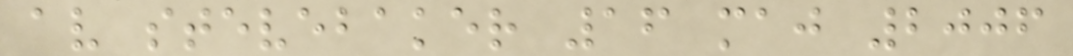av stevebaker 16 maj 2006
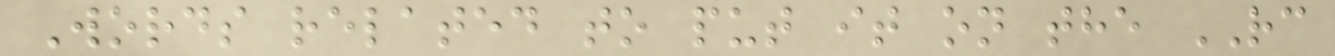Words related to put it on the RC
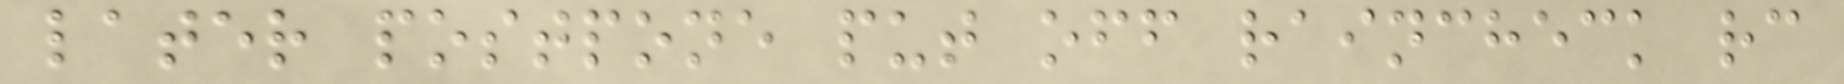later postpone put off raincheck rc
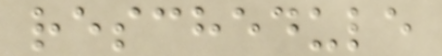reschedule
